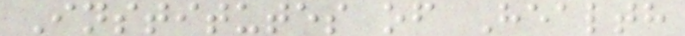Institutes of Health
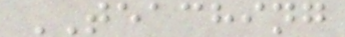TEACHING
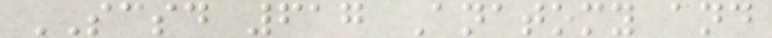SCSD 617 Anatomy and
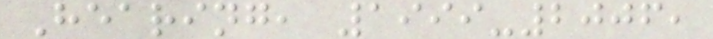Hearing, 1999-2006,
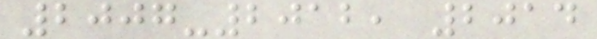2007-2012, 2014
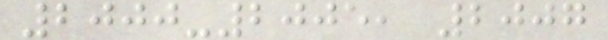2000-2005, 2007
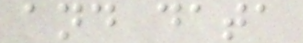and data
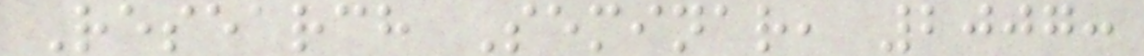Research Seminar, 2007:
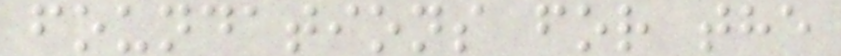foundations for the
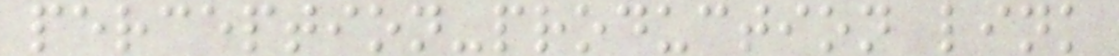perception-production link
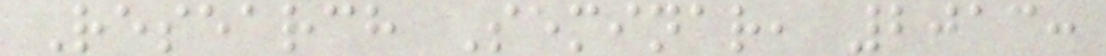Research Seminar, 2013:
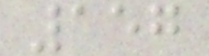157
